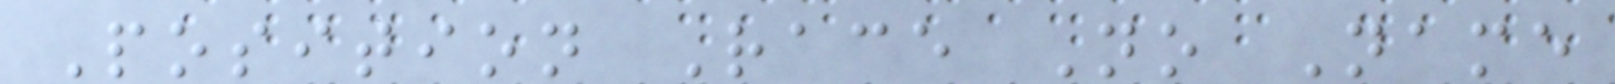Position Race No Name
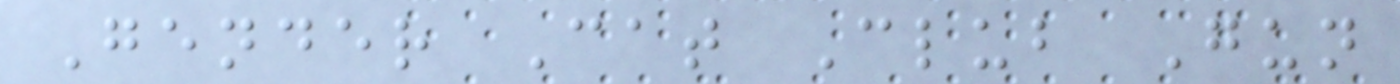Gender Cat Club Gun
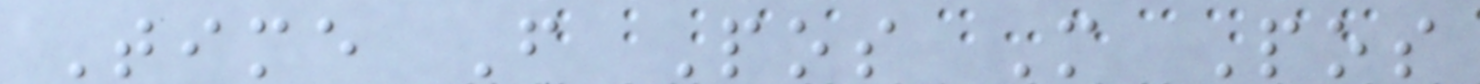Time F Pos M Pos
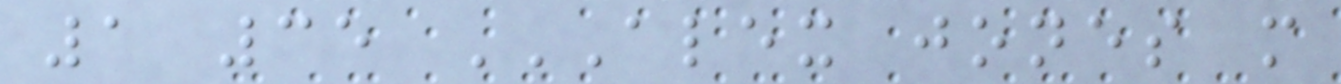1 35 ALEX JONES M
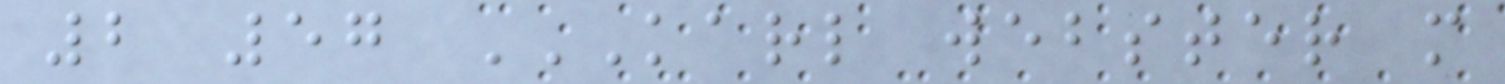2 57 KARL WEBSTER M
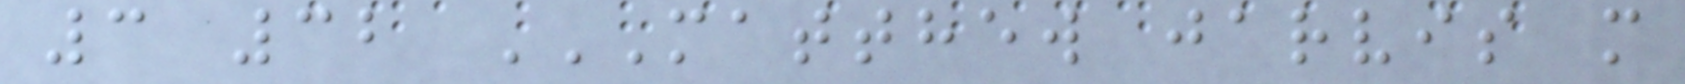3 32 MATTHEW JARVIS M
